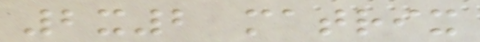2x2 matrix
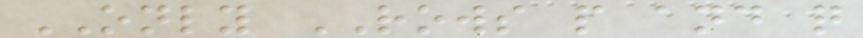ONLY ROWS p and q
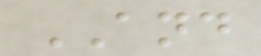AND
